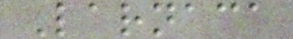Larnaca
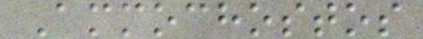Ammochostos
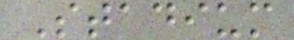Stadium
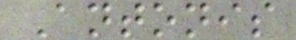Antonis
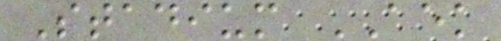Stadium AEK
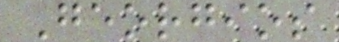Georgios
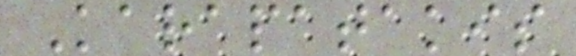Karapatakis
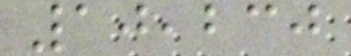10,230
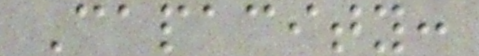Capacity:
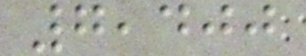7,400
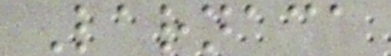Larnaca
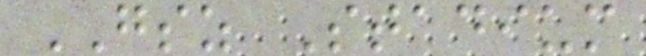GSZ Stadium
